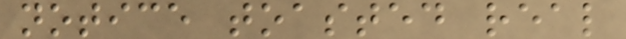notice toasted real
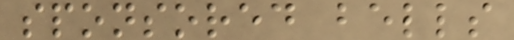sponsored bells
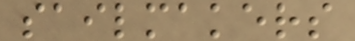sailmakers
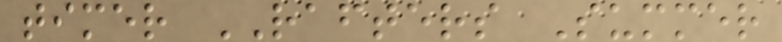timer RAFTERS Summer
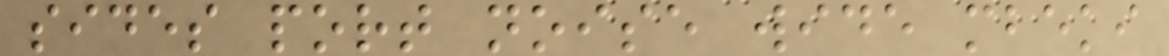sides port noise wide mbeki
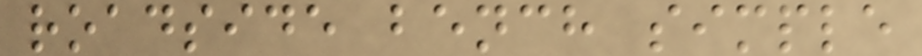roadside bench simple
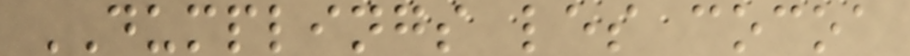DUMPLINGS les cocoa
